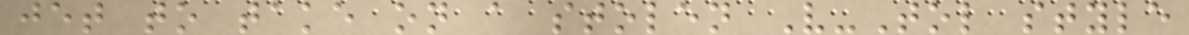jet to take on a stolen V-Tol style
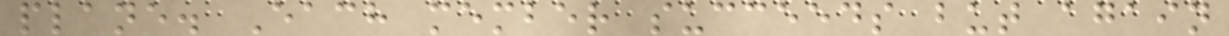plane. Each member succeeds but again
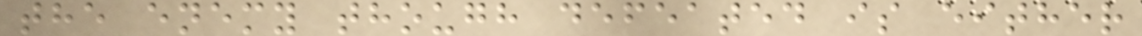the enemy though defeated is either
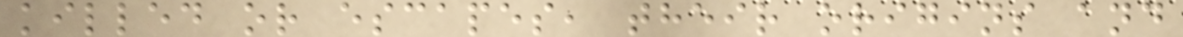killed or escapes, their origins and
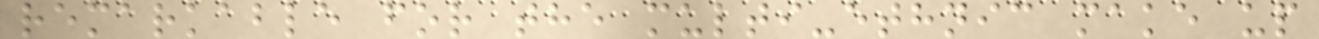remarkable for the multi-ethnic make up
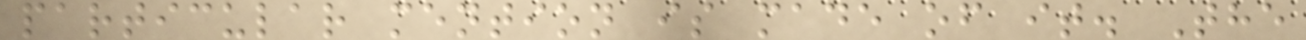particular mention is made of it. The
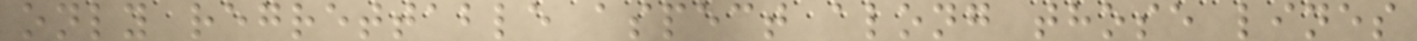only regrettable aspect along those lines
